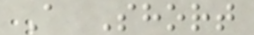A Short
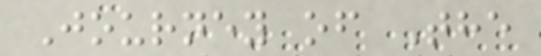Journey of The
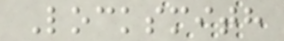Locksmith
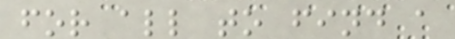for all to find a
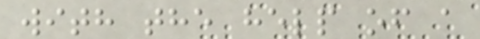with the help of a
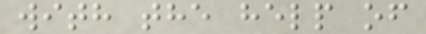with the help of
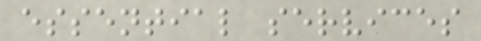essential services
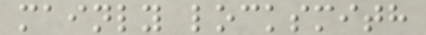mainly locksmith
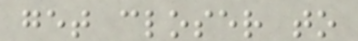get closer to
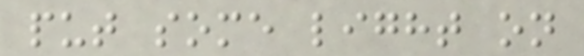put some light on
